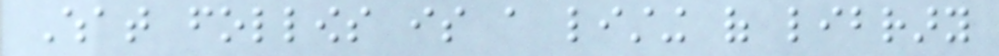What follows is a listing of library
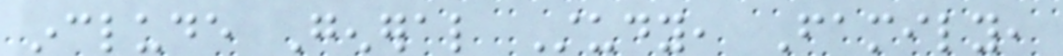include General Study, Family,
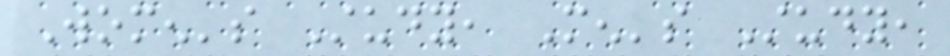Women's Study, Men's Study,
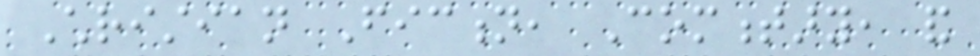Christian Fiction, Commentary, and
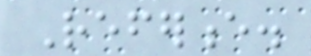Reference.
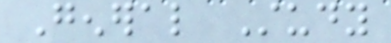General Study
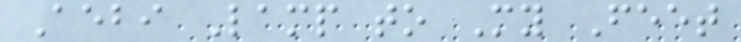Aebi Lamp to My Feet
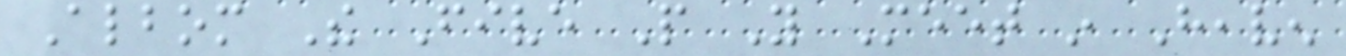Albom The Five People You Meet in Heaven
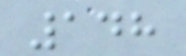148
